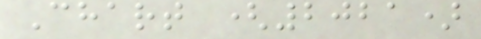Chart (2021)
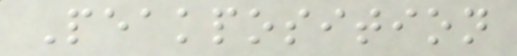Peakposition
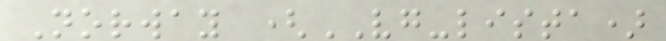Norway (VG-lista)
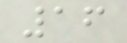16
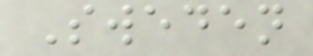Sweden
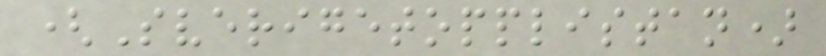(Sverigetopplistan)
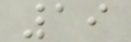19
